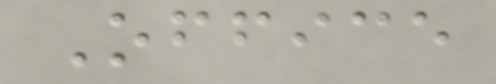Office
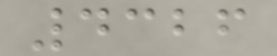4326
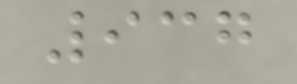937
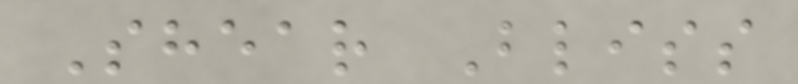Shear Bliss
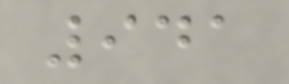941
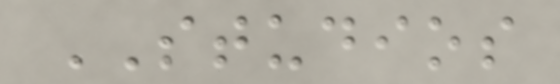STUDIOS
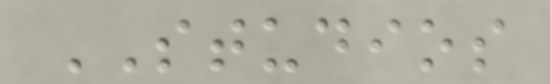STUDIOS
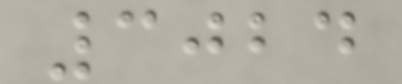3024
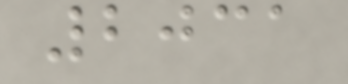2031
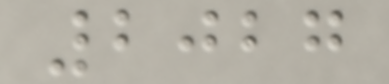2027
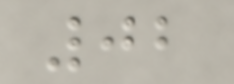02
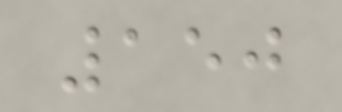150
